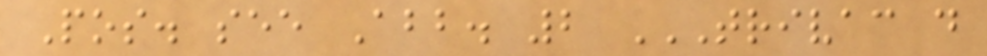Pos. see Abb. 2 TRIVAC D
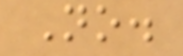No.
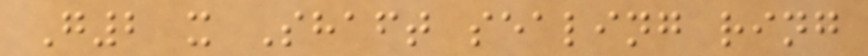G2 x Shaft sealing ring
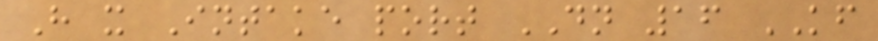H x Intake port DN 16 KF
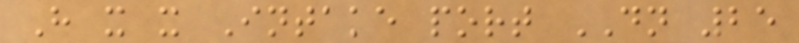H x x Intake port DN 25
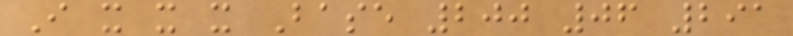I x x x Base 200 06 291
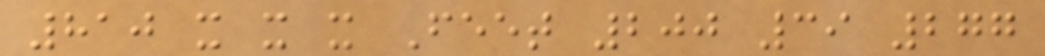810 x x x Feet 200 39 277
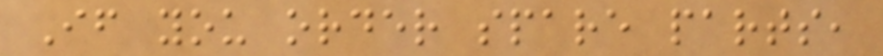If you order spare parts,
